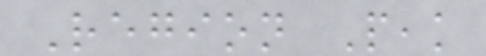Region Peak
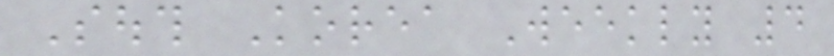South Korea Weekly 4
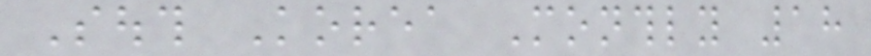South Korea Monthly 18
